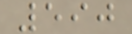590
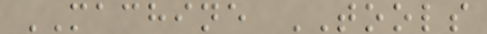MACHINE TOOLS
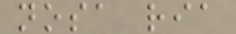nosa ria
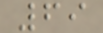69
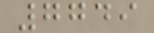7749
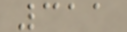311
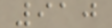910
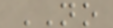NO
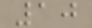10
